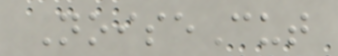NoiseCut
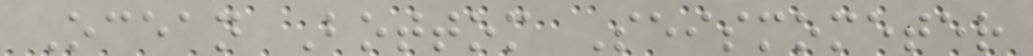Ocean Bottom Seismometer
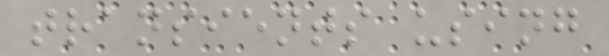transients using
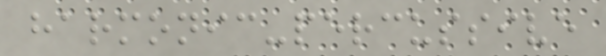harmonic-percussive
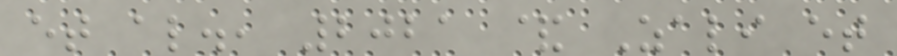et al., 2021 & Zali et
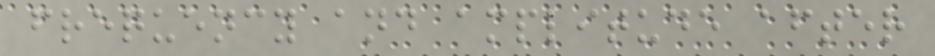frequency and amplitude after
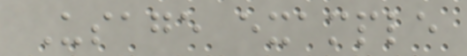Usage example
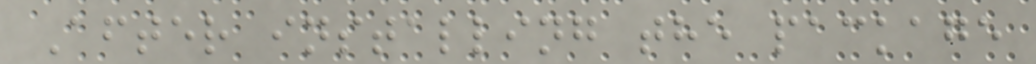After installing the package
